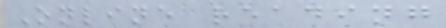Online reading
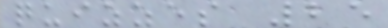quizzes 25
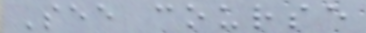See course
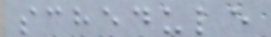schedule
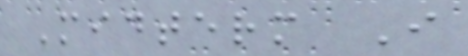Midterm I
